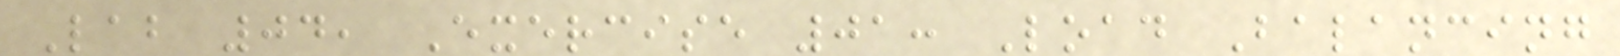Lab 04, Exercise 01: Load Balancing
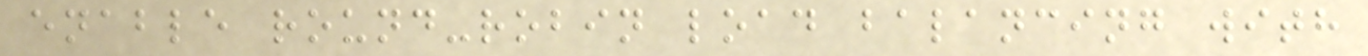enable round-robin load balancing with
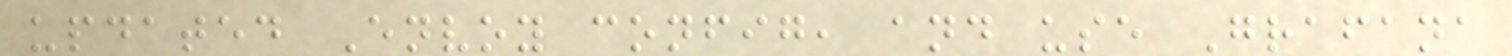updated Envoy config, and use Grafana
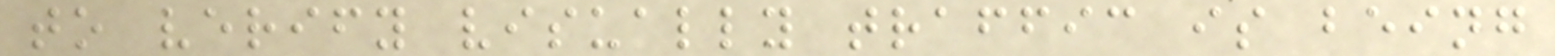to verify visually traffic is being
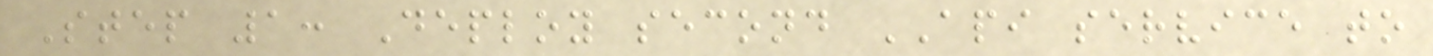Step 1: Deploy second API service to
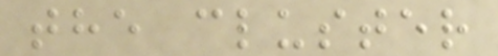the cluster
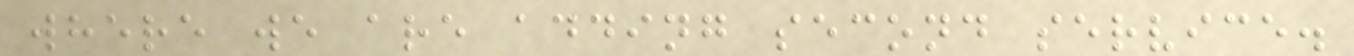where we are adding second service.
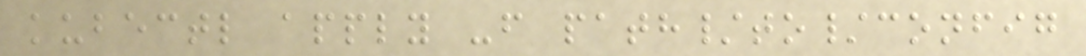kubectl apply -f path/to/config
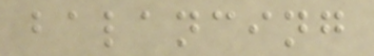balancing
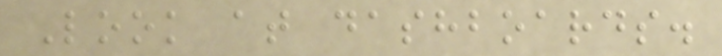Look at dashboards.
